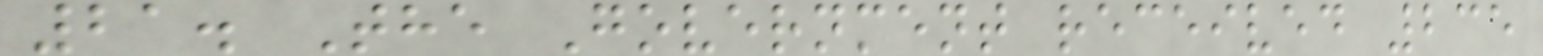21. The Government received 235
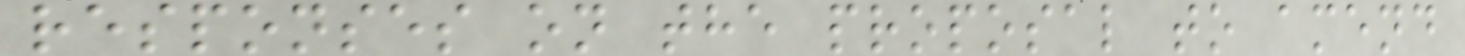responses on the proposal to amend
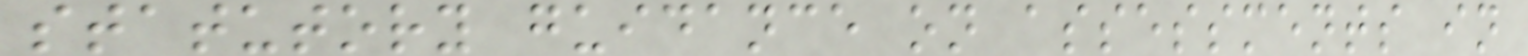statutory guidance on assessments in
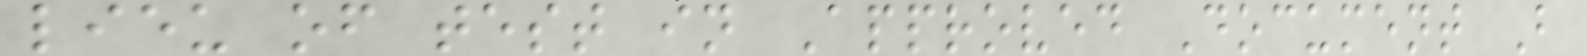lieu of test in Approved Document B
